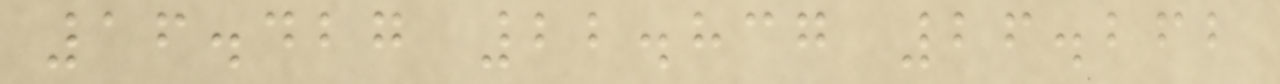16.427 22.837 26.262
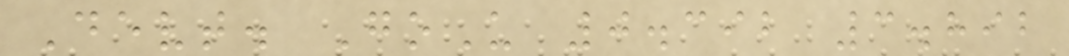Devt. GoU 0.392 3.892
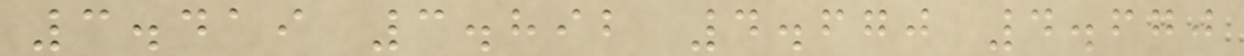3.419 3.892 4.670 4.670
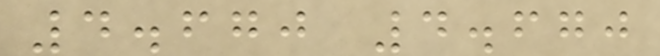4.670 4.670
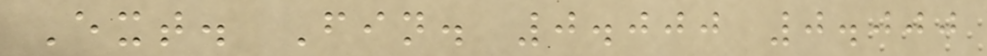Ext. Fin. 0.000 0.000
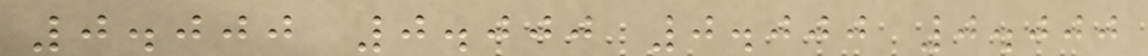0.000 0.000 0.000 0.000
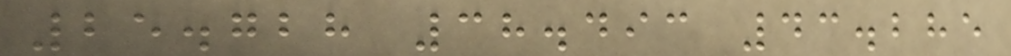25.728 38.493 43.285
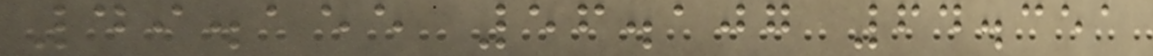49.155 56.107 64.351
